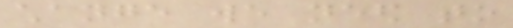change we need to
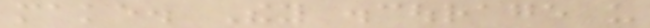make. They discourage us
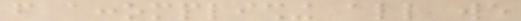from accomplishing all we
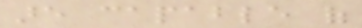are capable of
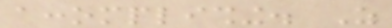accomplishing. As
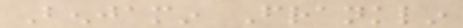Benjamin Franklin
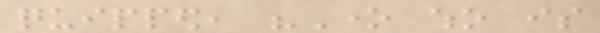quipped, "One who is
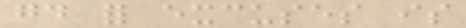good for excuses is
